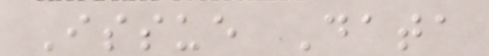Issue Data
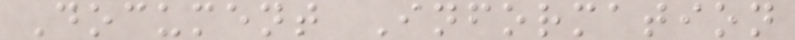Document Information
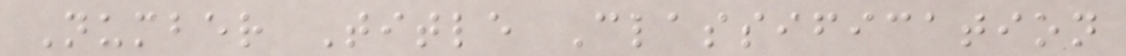Number Title Classification
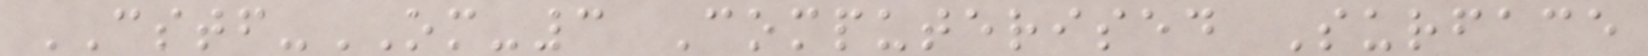CSTF-OM-3 Computerised Surface
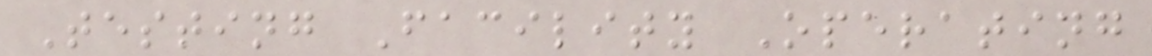Testing Facility Operating
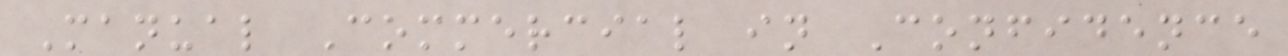Manual Commercial in Confidence
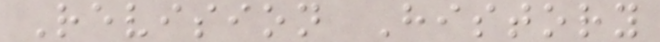Revision History
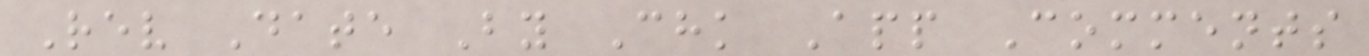Rev Date By Chk App Comments
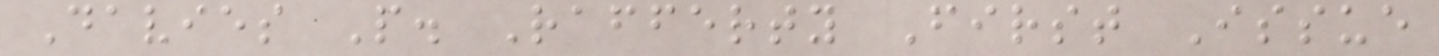Davies P. Rafferty First Issue
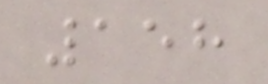158
